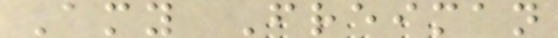Amy Freiman
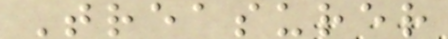Treasurer
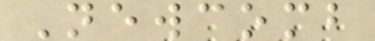Newcomb
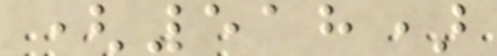(518)
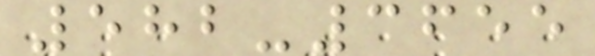582-3655
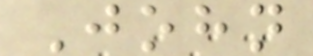John
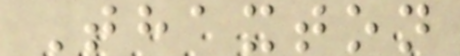Thaxton
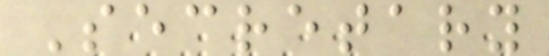Secretary
